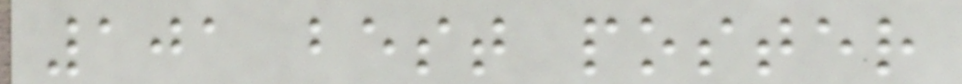101 best poster
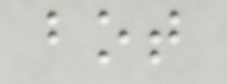bot
